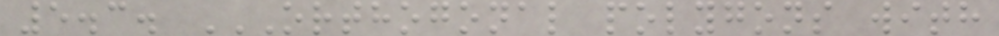5.3. ORTHOGONAL POLYGONS WITH
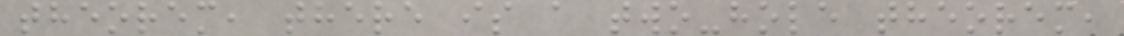theorem, there is a two-hole theorem,
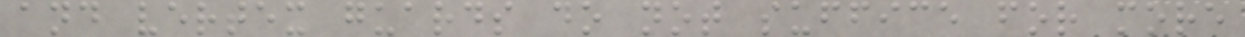and vertex guards do not suffice for more
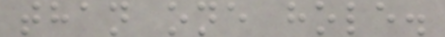than one hole.
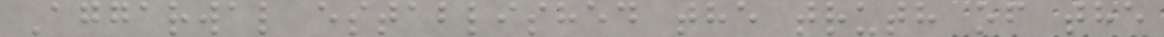Aggarwal established the truth of the
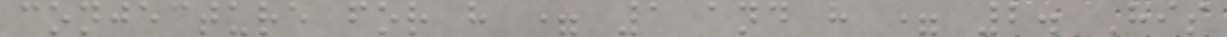conjecture for h = 1 and h = 2. His
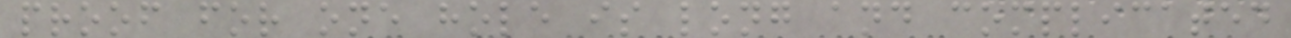proof for one hole is long and complicated
